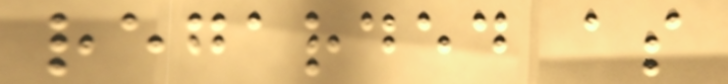regarded as
